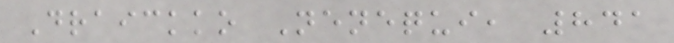Draickko Nenequi, 841
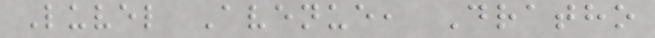Luvel Avenue, Dratho
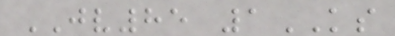JV85 1KS
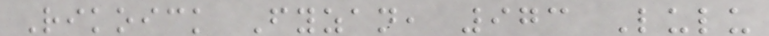Rikoick Fyzan, 973 Lulu
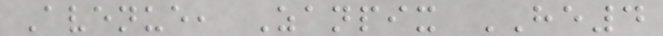Avenue, Zanpix HE4
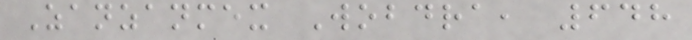Zanzanmex Wobdra, 648
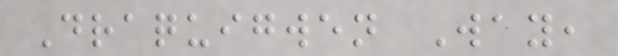Draquigwen Way,
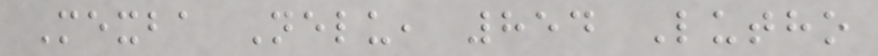Mexba Nelu, 854 Lutho
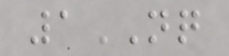1NQ
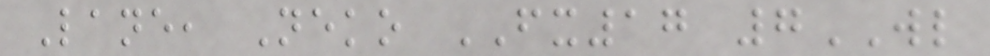Lane, Neko FX17 7WL
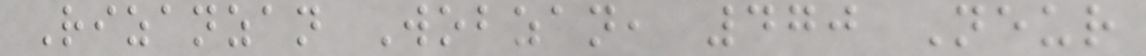Rizanzan Wobzan, 470 Neur
